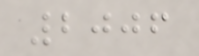2006
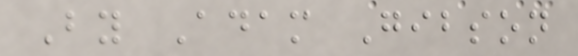By Adam Gibson
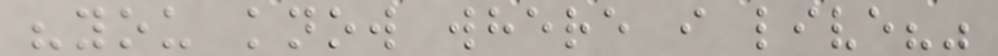"you know where i live?"
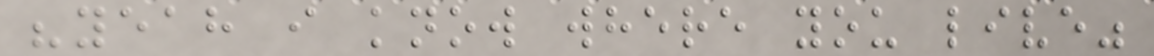"yeah i know where you live"
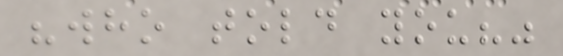"who told you?"
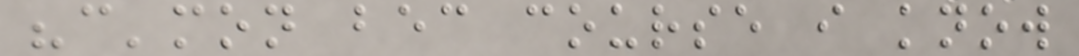"c'mon bec course i know
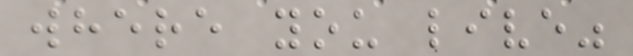where you live"
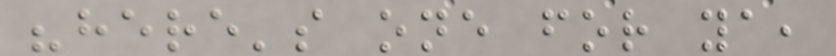"here's one for ya,
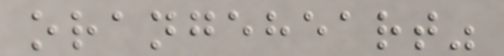orangeheart"
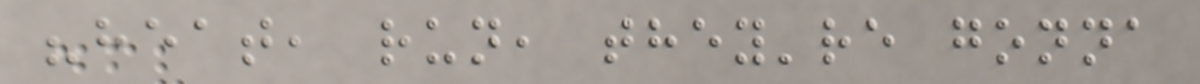"heat, run, they're gonna
